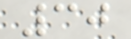30
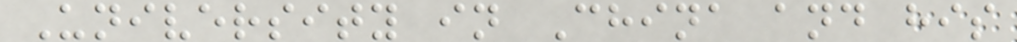University in China and his
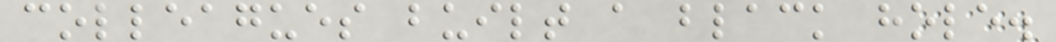colleagues built a black hole.
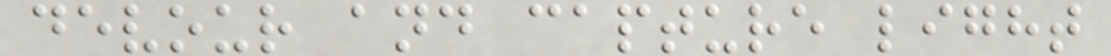devour and capture light
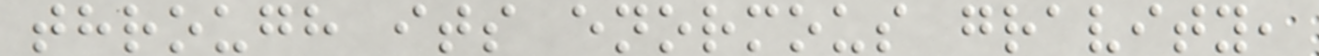through its enormous gravity,
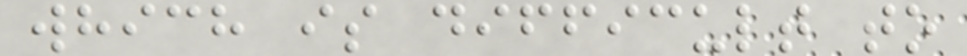which is difficult to
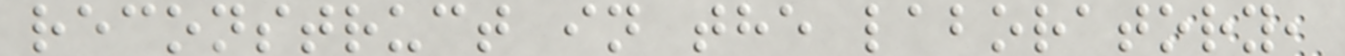reconstruct in the laboratory,
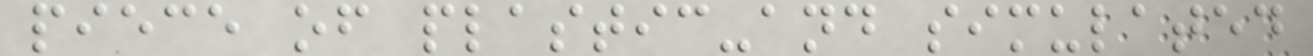piece of plastic-and simulated
